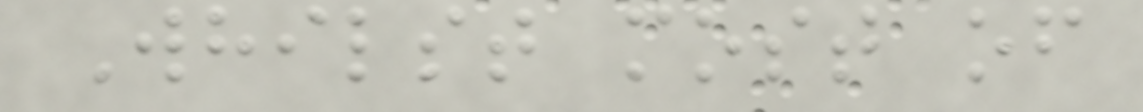Whilst most of
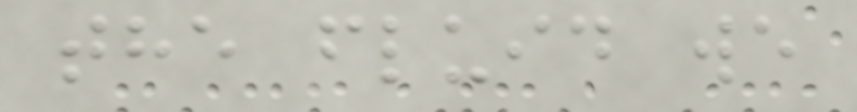the fluid we
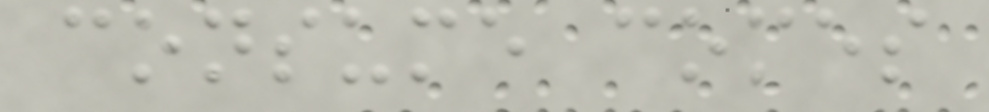consume comes
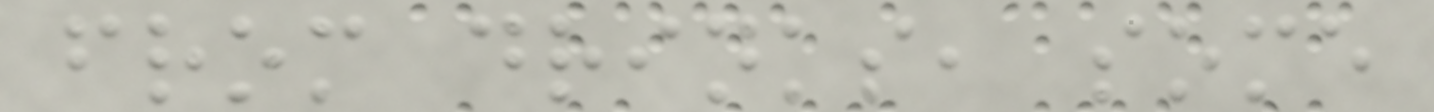from drinks, some
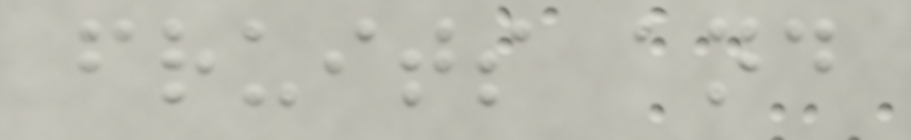fruits and
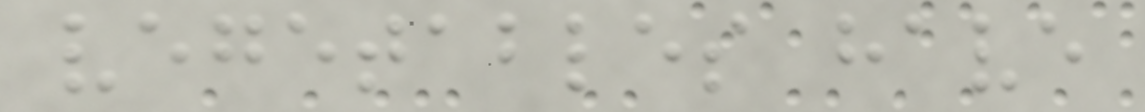vegetables have
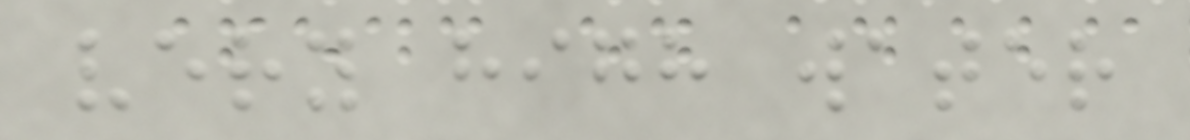very high water
